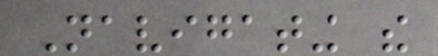Navigating the
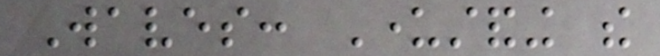Waves: Understanding the
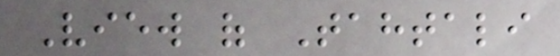View of Tahtali
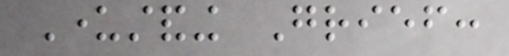Understanding Grief:
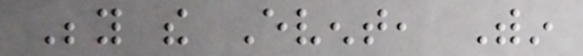Beyond the Event, Within
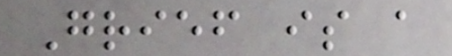Grief is a
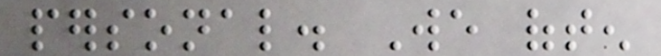personal. We often
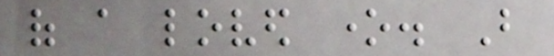of a loved one. But
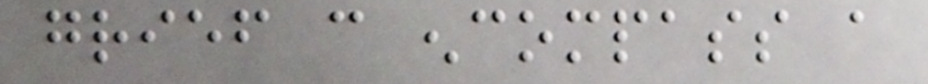grief can encompass a
